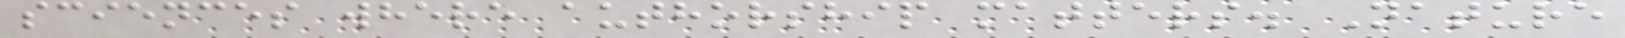sciences where authorship matters. Nature
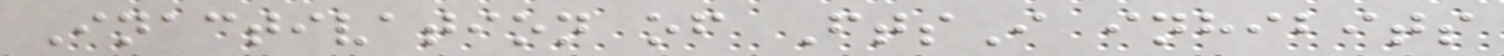Inactivation of FtsI inhibits
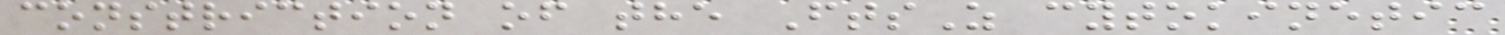constriction of the FtsZ cytokinetic
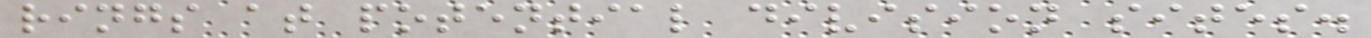rings at potential division sites.
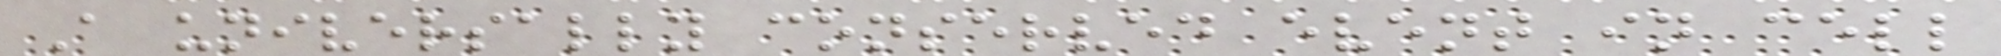A universally conserved event in cell
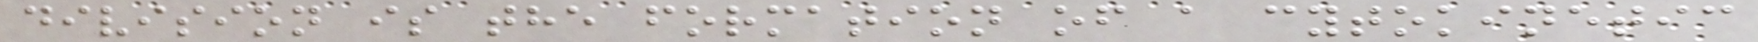division is the formation of a cytokinetic
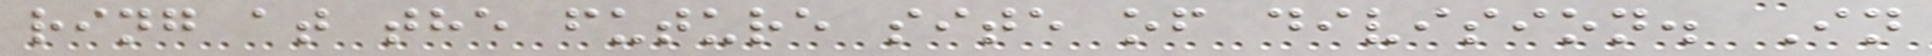ring at the future site of division. In
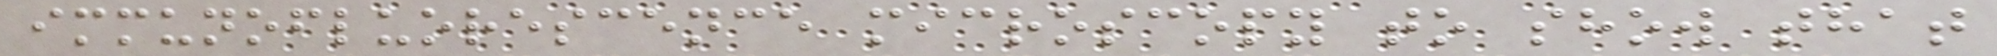immunofluorescence microscopy to show that
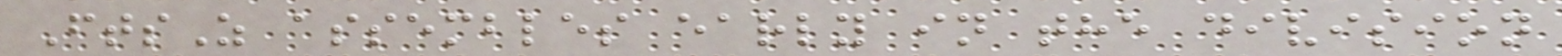FtsZ assembles early in the division
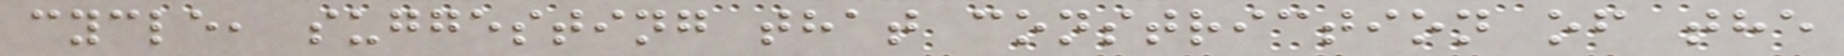cycle, suggesting that constriction of the
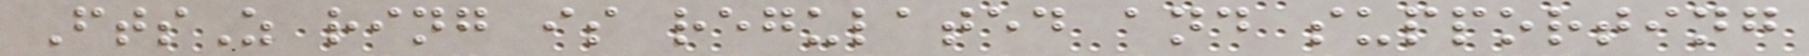FtsZ ring is regulated and supporting
